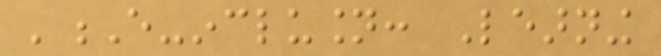'E-inclusion: Learning
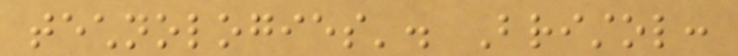technologies'. Bristol:
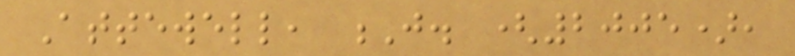Attewell, J. (2005),
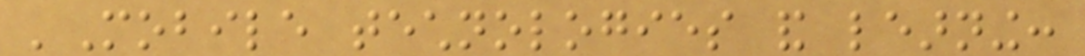'Mobile technologies and learning:
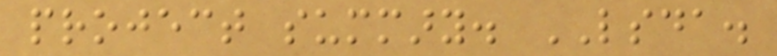project summary. LSDA.
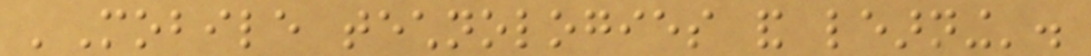'Mobile technologies and learning'.
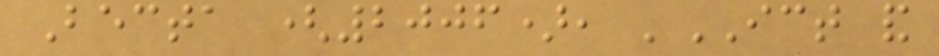Becta (2006), 'ICT and
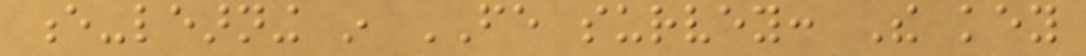e-learning in FE survey: The key
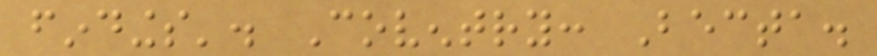findings'. Coventry: Becta.
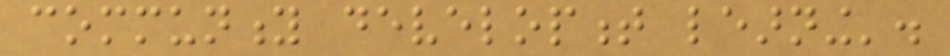community development learning'.
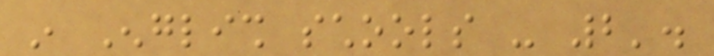in English schools - 2'.
